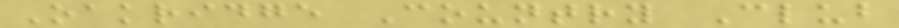Oakridge Country Club
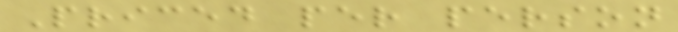Priced per person
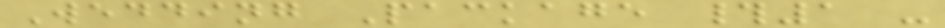Wedding Package #1 -
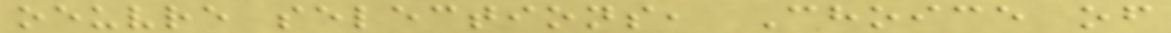oeuvre selections, Choice of
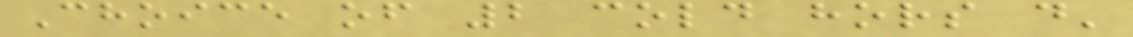Choice of 2 cold hors d'
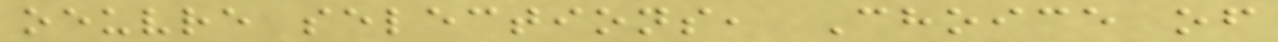oeuvre selections, Choice of
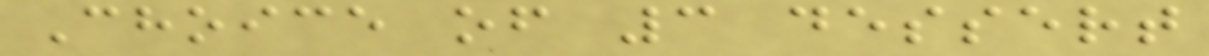Choice of 3 dessert
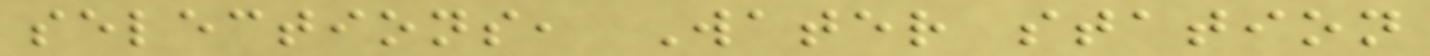selections, Water station
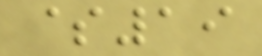$19
